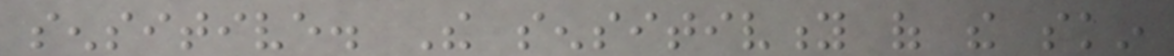sensitive. The sensitivity of the skin
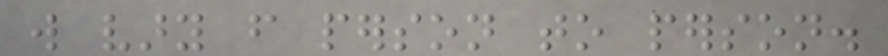will vary from person to person.
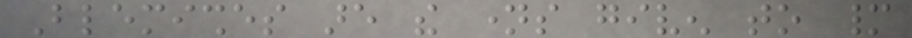Blemishes are the names given to many
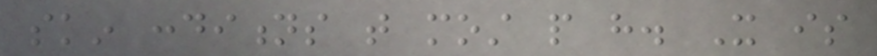skin conditions that most people have. It is
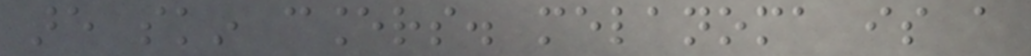are skin cancers. melanoma is a
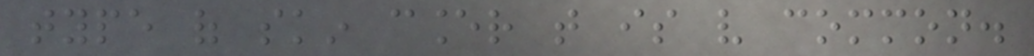type of skin cancer that is very common.
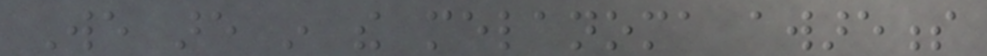We are in the melanoma awareness
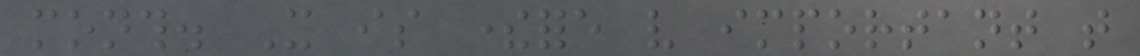month. It is therefore very important that
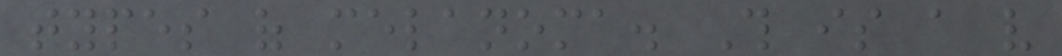types of melanoma. This is a very
